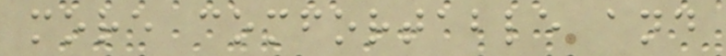more comfortable and
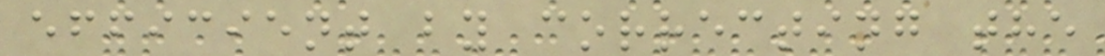efficient by correcting the
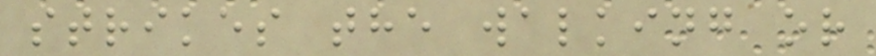strikes the walking or
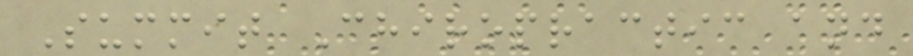Summit Chiropractic and
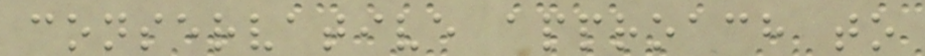conservative approach to
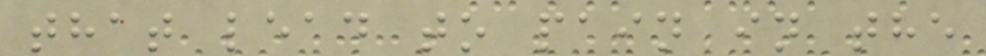that lead to pain in the
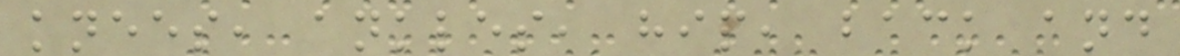knees, ankles, hip, back and
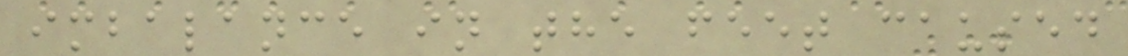imbalance in the feet caused
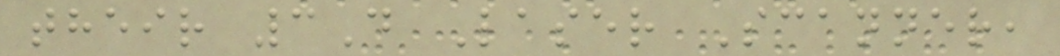their 3D Laser Scanner,
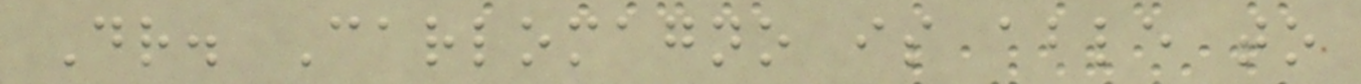Dr. Carlomagno is able to
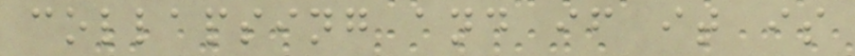collapsing and if it is
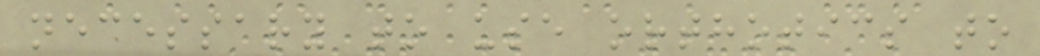necessary to use orthotics to
